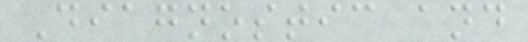Diagnostic and
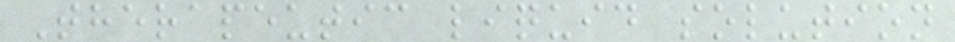Therapeutic liquid solution
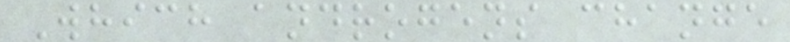Which androgens change
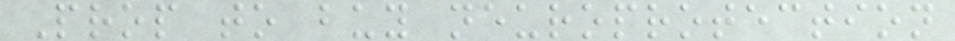Prop to buy neuroprotection
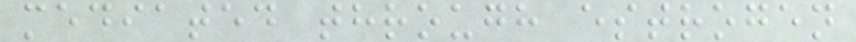mediated through estrogen
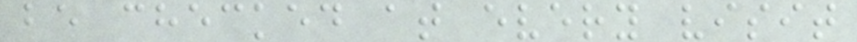be checked at every visit
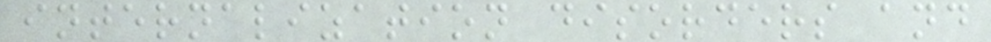internalization disorders and
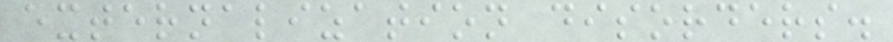externalization disorders.
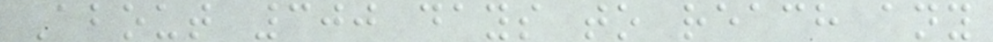About 300 days to reach any
